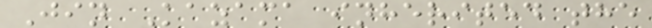Jin Kazama inherited the
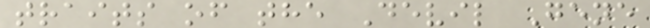traits of the Devil Gene
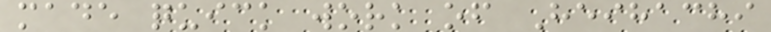made quick work of Heihachi
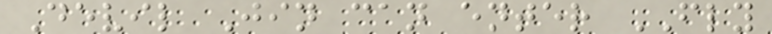Devil Jin can enter FLY
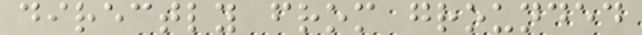directly from grounded
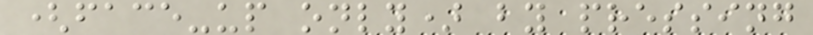(face-up only) by pressing
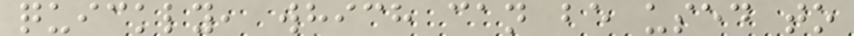quickly, which can be used to
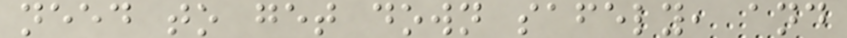need to get down safely, and
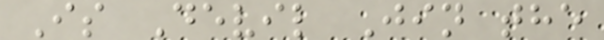Is Devil Jin the
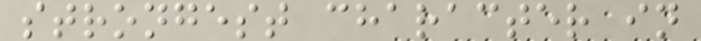strongest character in
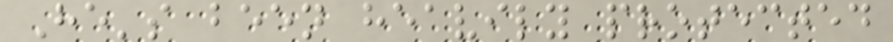He's been heavily protected
